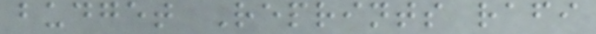budget Reprints rafi
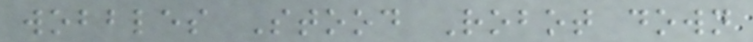wobbles Stood Robot down
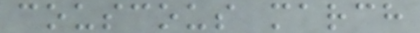couscous march
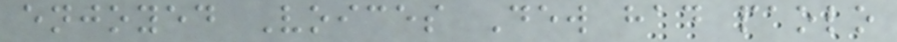enjoyed Voices Dew had paolo
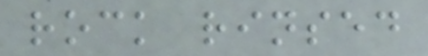rock rinsed
